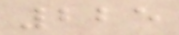225
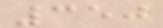350
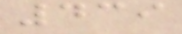439
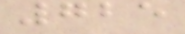725
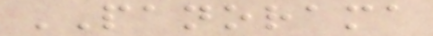PANORAMA
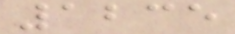1235
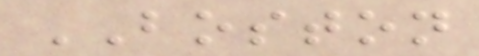BOSTON
